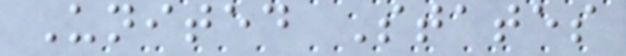United States
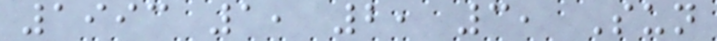1993 1, 2, 3, Sun
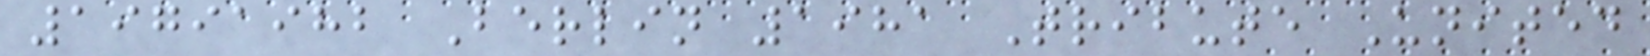19791982 Berlin 1981 Tribute United
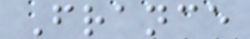France
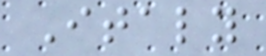Italy
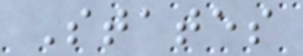States
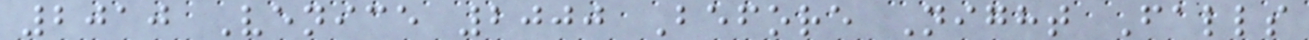2010 Venice 2000 Before Night Falls
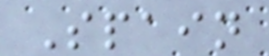Spain
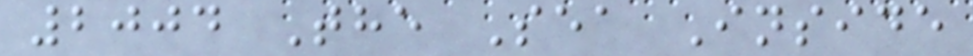2004 The Sea Inside
